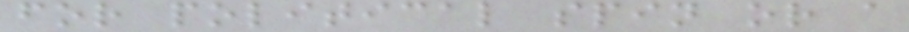for political spin or a
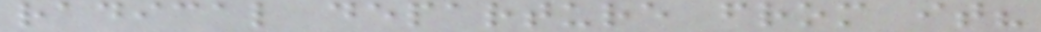radical departure from it?
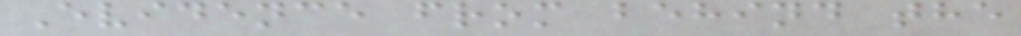Evidence from behind the
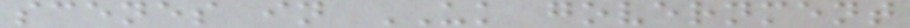scenes in UK government
